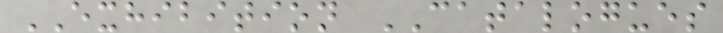EXHIBITION CATALOGUES
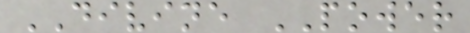DIVINE POWER
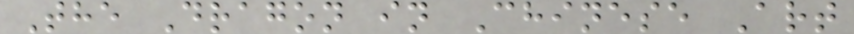The Dragon in Chinese Art
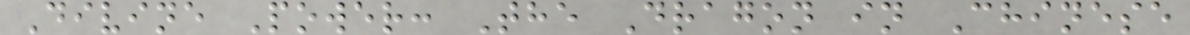Divine Power: The Dragon in Chinese
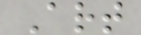Art
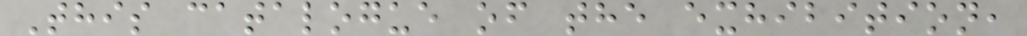This catalogue of the exhibition,
